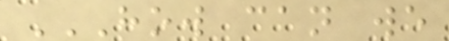HOW CAN WE
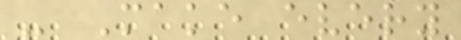- Make every
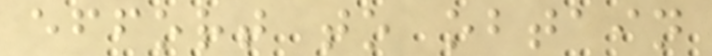effort to obtain
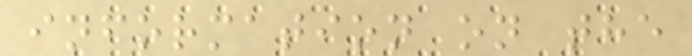information on the
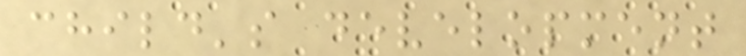child's development
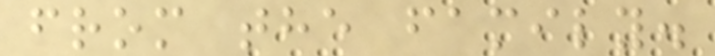from the family.
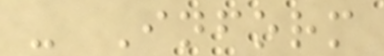- Inform
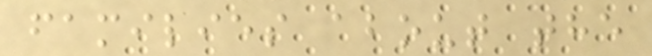families about the
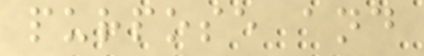purpose and
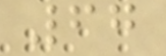67
